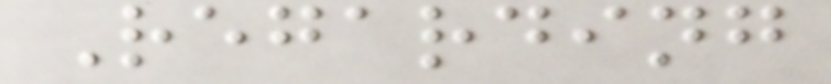Regarding
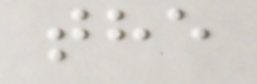the
